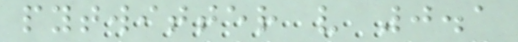pytwitter v 0.1
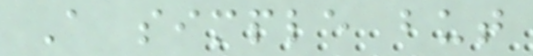A simple but
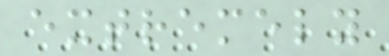extremely
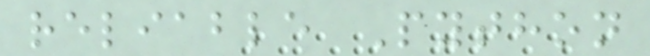reliable Python
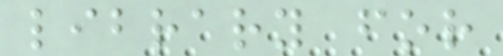library for
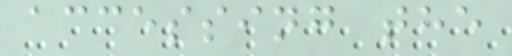accessing the
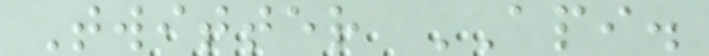Twitter API.
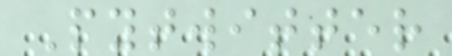Pytwitter
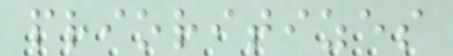prioritizes
